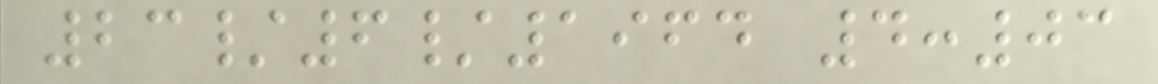23/6/1964 4:03
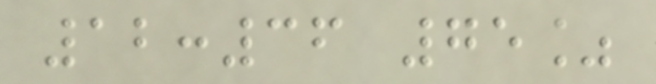12:36 75%
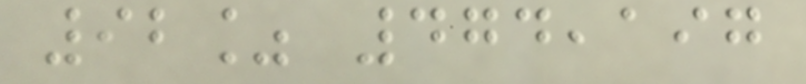92% 474,197
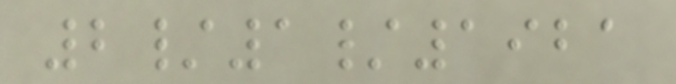2/1/1921
